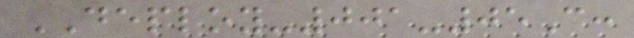DEPLOY-001-05C:
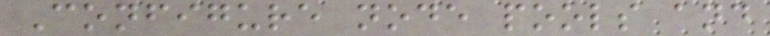Configure node pools and
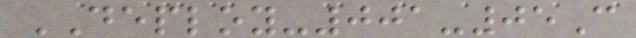DEPLOY-001-05C
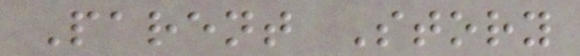Parent Story
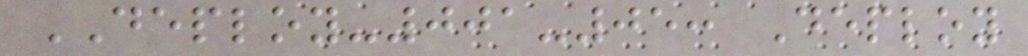DEPLOY-001-05: Deploy
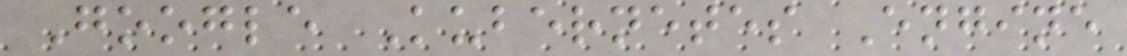Google Kubernetes Engine
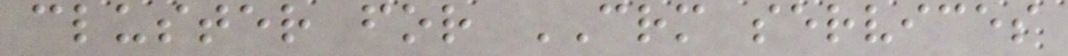cluster for CRM services
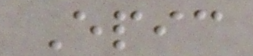Epic
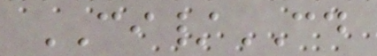CI/CD
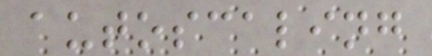autoscaling
